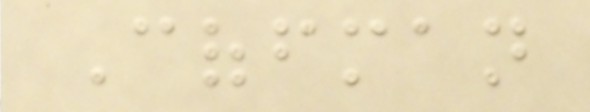Coffman
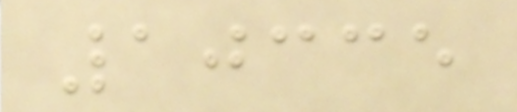10335
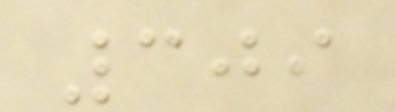309
